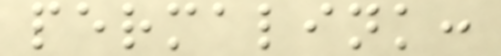permalink:
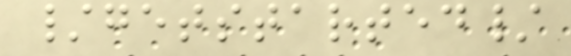/getstarted/
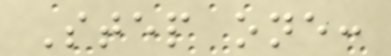Step one:
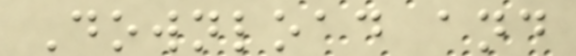Download and
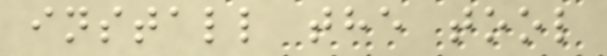install the tool
